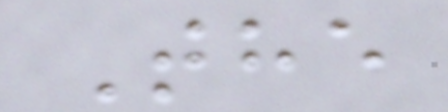The
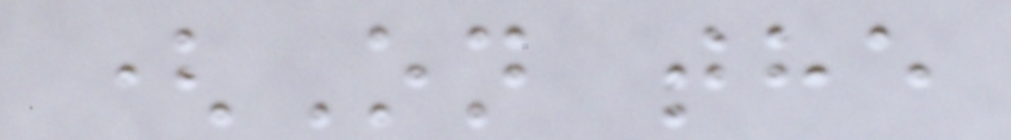(On the
